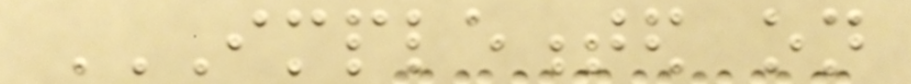IMPLEMENTED ON
